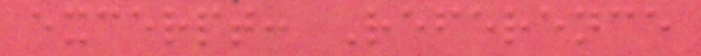excerpt: Reference
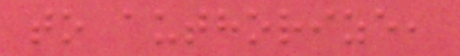to authorize,
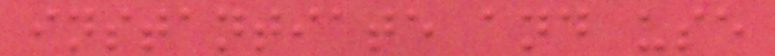instantiate and use
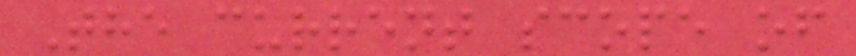The current scope of
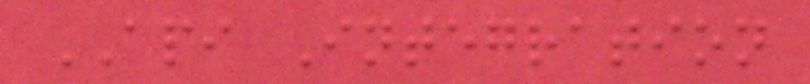API Integration
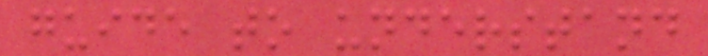guide to understand
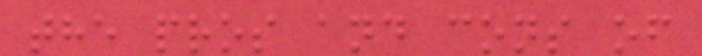the pros and cons of
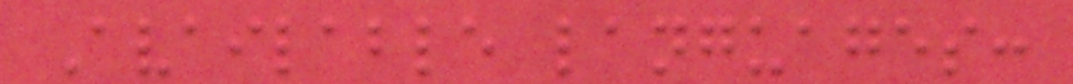Available languages:
